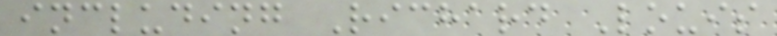including Richard Louis
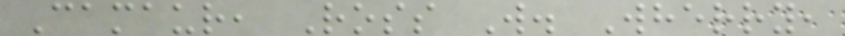Camaur, Ross W. Wherry,
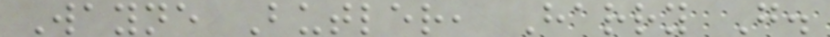Wayne Butler, Harry G.
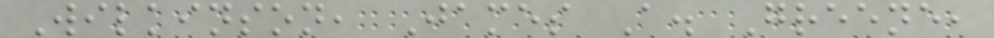Wilkinson, James A. Greene,
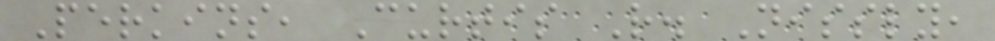Perkins, Curtis R. Nissly,
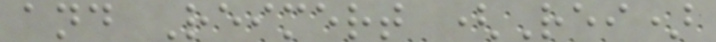and Reimert (Rei)
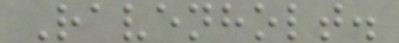Ravenholt.
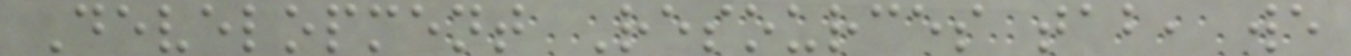Development Resources tab, we
